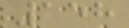158
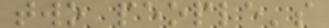two people's
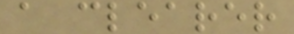a clearer
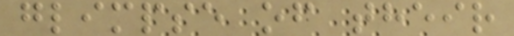glimpse of their
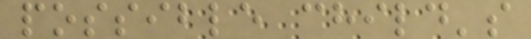possible child's
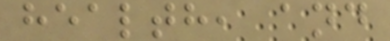health, and
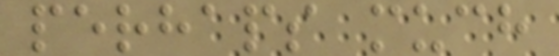perhaps much
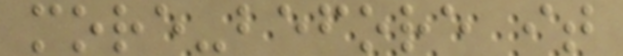more-before it
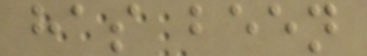has been
